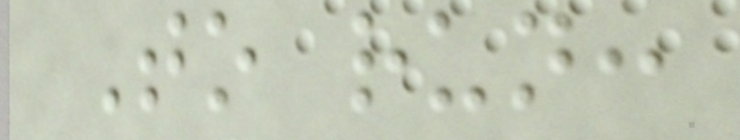To run:
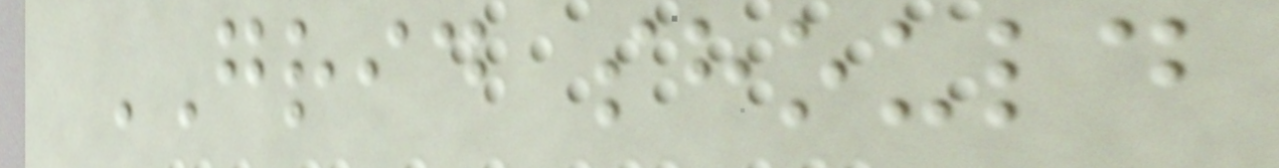GRID should
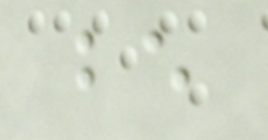be
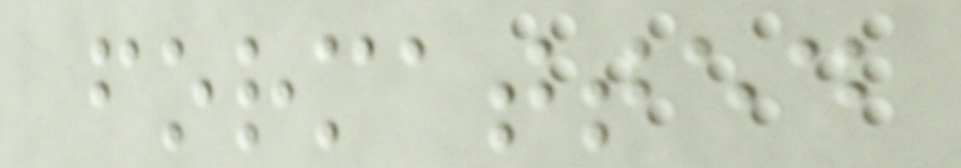formatted
